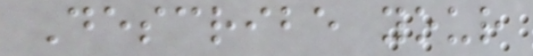Describe your
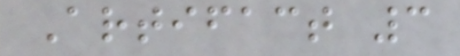Artifact 3
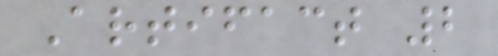Artifact 2
